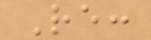Re:
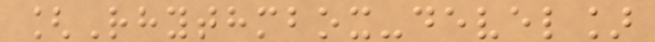[Rhythmbox-devel]
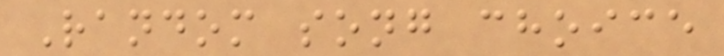Random song choice
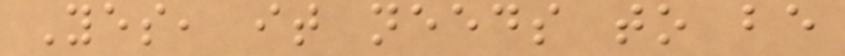Yes, it needs to be
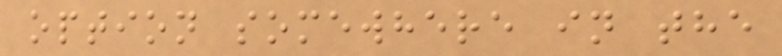option somewhere in the
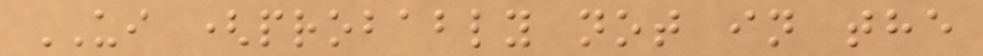UI (probably not in the
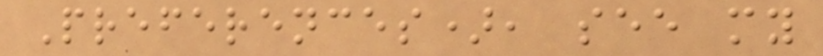Preferences), see my
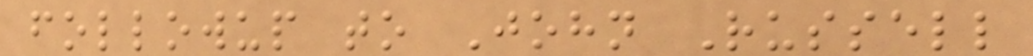followup to John Russell
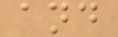and
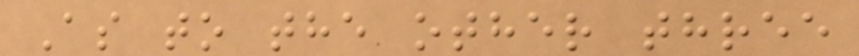As to the other three
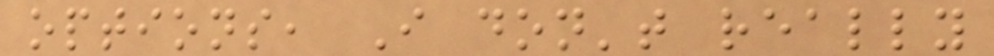options, I don't really
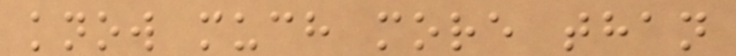know much more than
